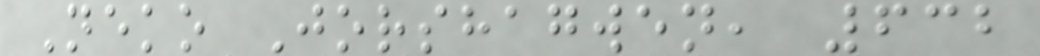Neko Jorshagwen, 632
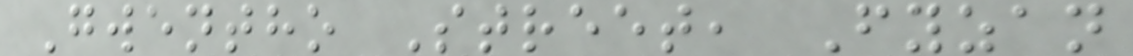Gwentho Street, Fyzan
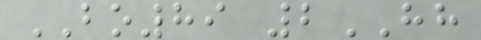BO89 2HH
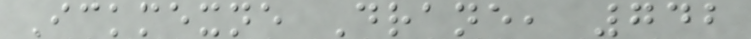Ickmexne Drane, 742
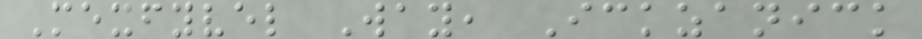Mexfyvel Way, Ickzanick
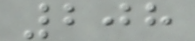208
